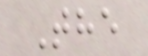The
